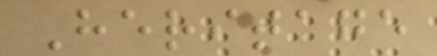Heritage
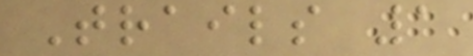Trails 1
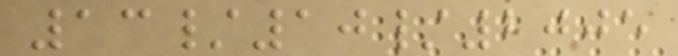13/10/2005
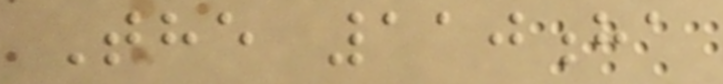The 110ha
